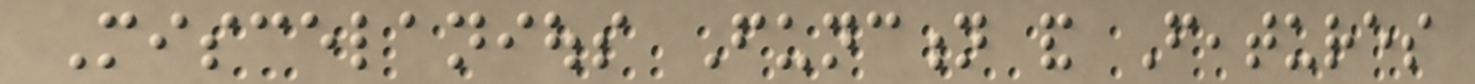Miscelanious Function and Features
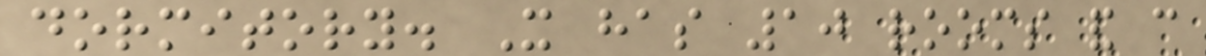dormitory. It has 10 rooms and can
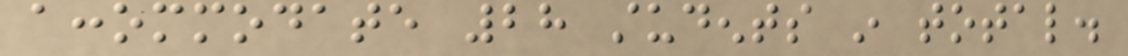accommodate 28 students in total.
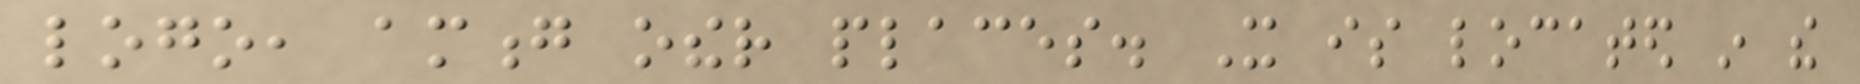logo, among other places. It is located in the
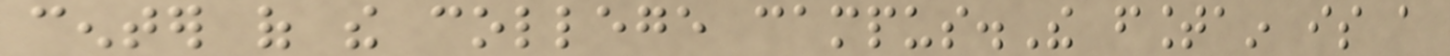center of the college campus.The fountain is a
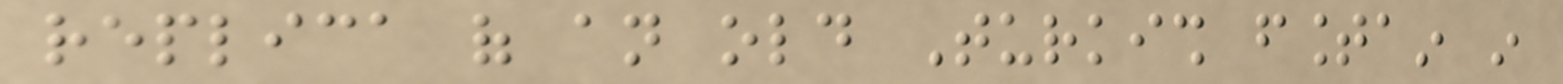replica of an old Turkish fountain in
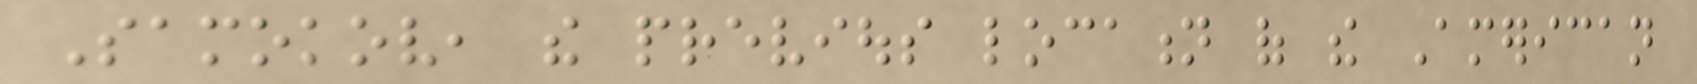Samokov, the previous location of the American
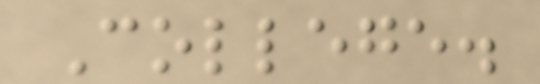College.
